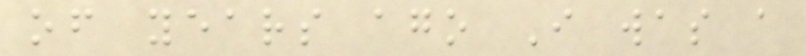of years ago I was a
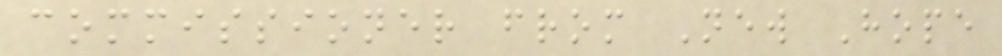commissioner from New Hope
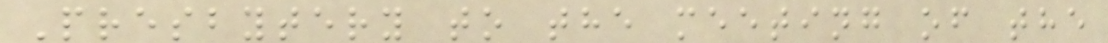Presbytery to the meeting of the
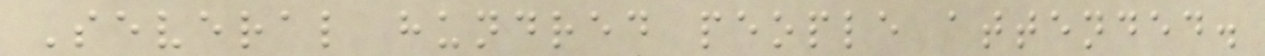Several hundred people attended.
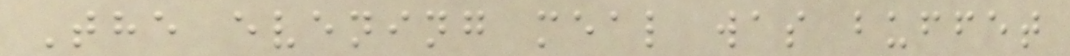The evening meal was buffet
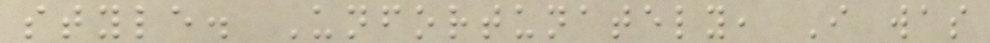style. Unfortunately, I was
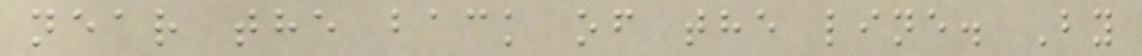near the back of the line. By
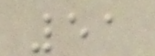51
